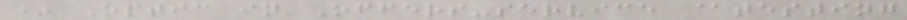* Optic in Offers-service @testing
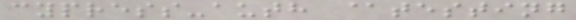cypress-auth @testing
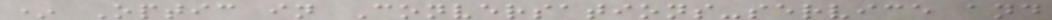* Optic in Conversations-service and
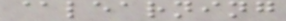@learning
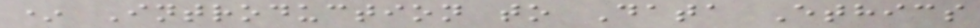* Introduction to Data Ethics
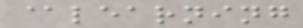@learning
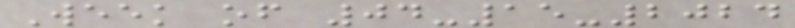Week of 04-15-2024
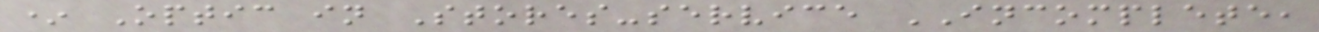* Optic in Stores-service INCOMPLETE,
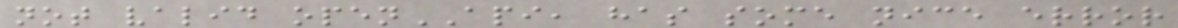not valid openAPI, has some nice error
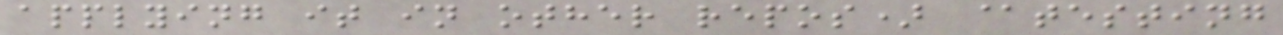applying it in other repos) @testing
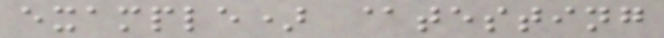example) @testing
